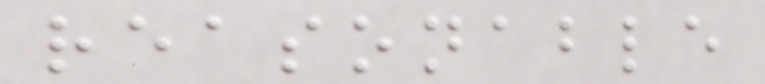reasonable
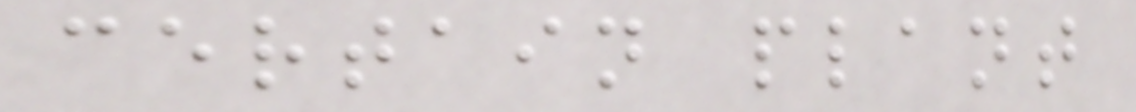certain plant
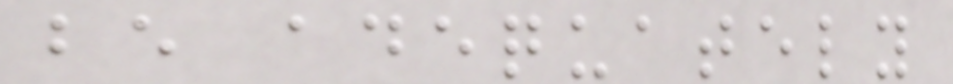be adequately
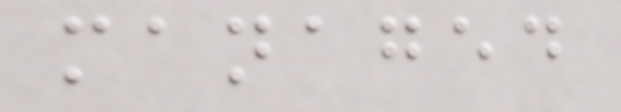managed
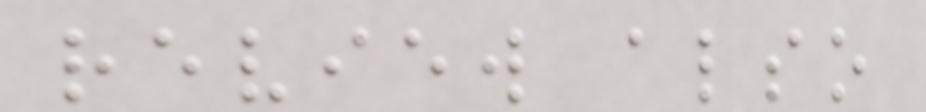review also
